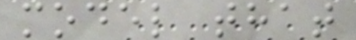model that
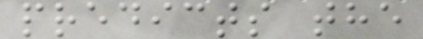predicts the
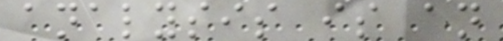analysis is an
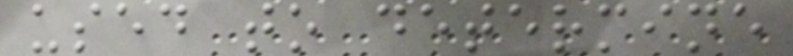used to determine
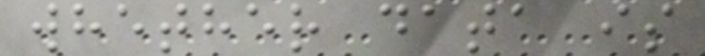whether data is
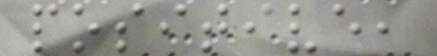positive,
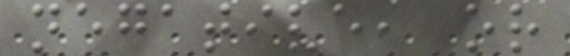negative, or
